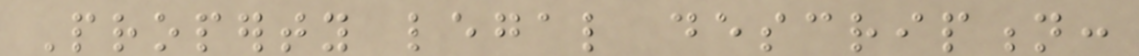Property legal description:
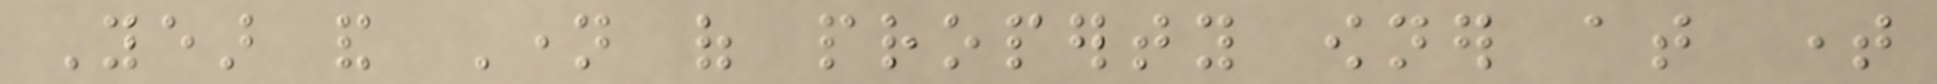Year and Name of property owner at time
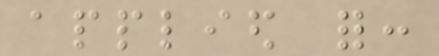applied for:
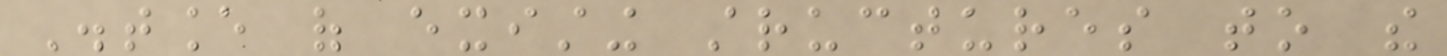Distance of existing structures to the
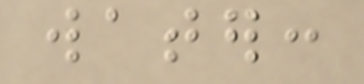water:
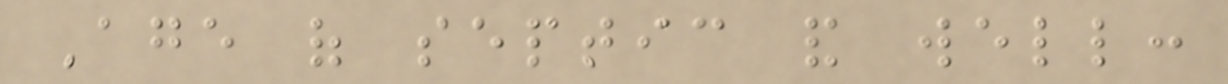Age of septic and well:
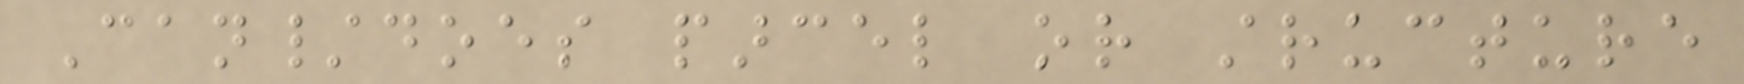Can/does parcel or structure
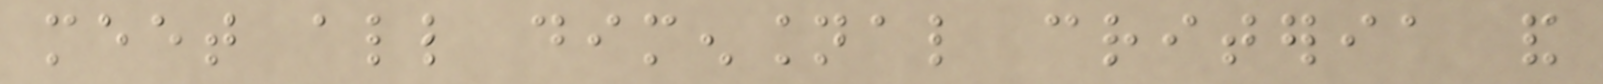meet all dimensional criteria and
